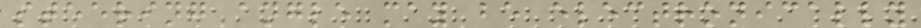steering angle may be electronically
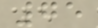75
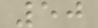50
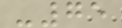-75
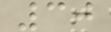30
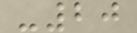-20
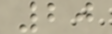20
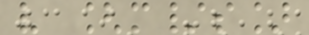v [m/s]
